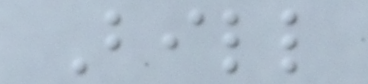Bill
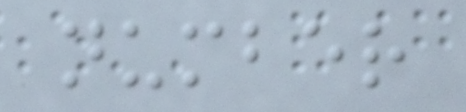number
